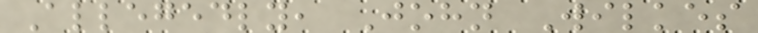Allegedly, John Wilkes
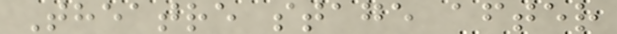Theatre stage after
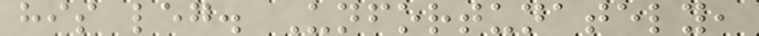his leg. Unfortunately,
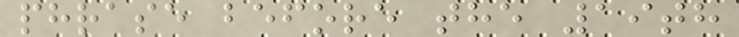phrase before the 19th
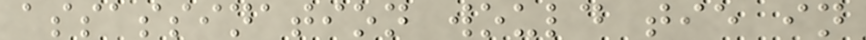assassination would tie in
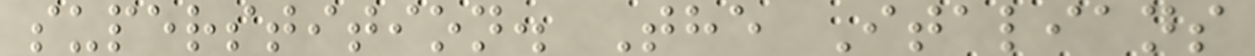superstition. The Italians
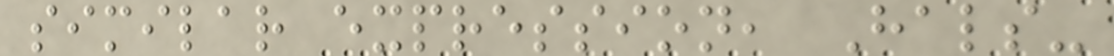similar expression, Hals-
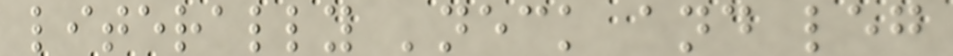literally 'neck and leg
